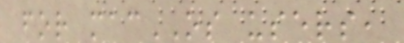for macOS users,
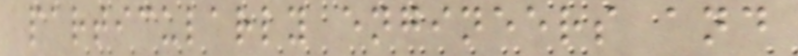particularly engineers and
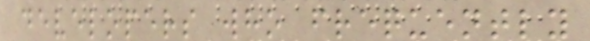developers who frequently
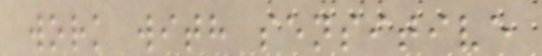work with sensitive
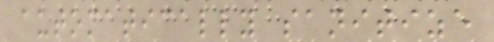automatically sanitize
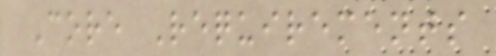Core Requirements
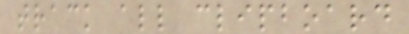track all clipboard
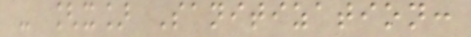- [x] Sanitization:
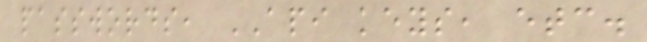passwords, API keys, etc.
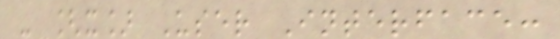- [x] User Interface:
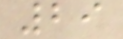29
